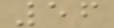56
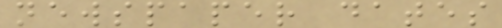newspaper dates
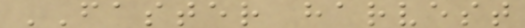FASTER harvest
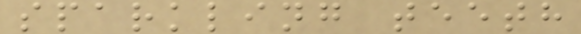sparkling teeth
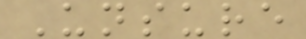Unsure
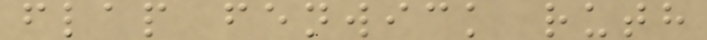flap fenwick ruth
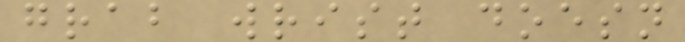grab wrist doesn
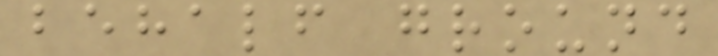behalf ground
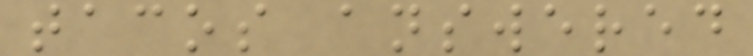tacos answered
